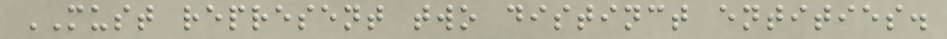MUST represent two distinct entities.
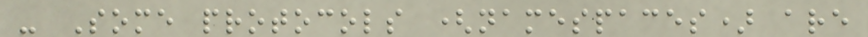- Some protocols (namespaces) are
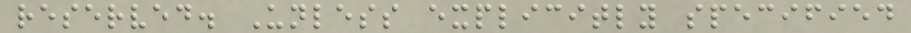reserved. Unless explicitly specified
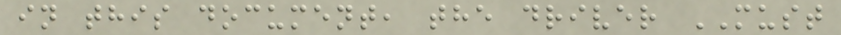in this document, the driver MUST
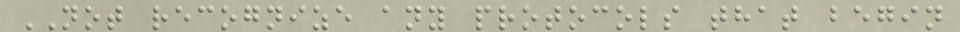NOT recognize any protocols that begin
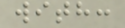with:
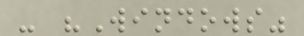- "Windows"
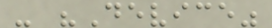- "Device"
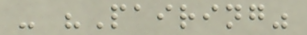- "Pairing"
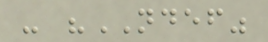- "NDEF"
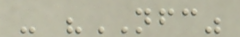- "NFC"
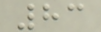83
